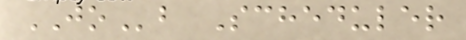JOb Scheduler
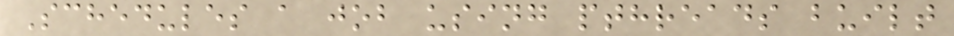Schedules a job using pthreads built
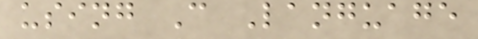using C Language
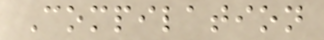Compilation
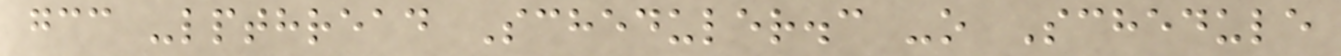gcc -lpthread Scheduler.c -o Schedule
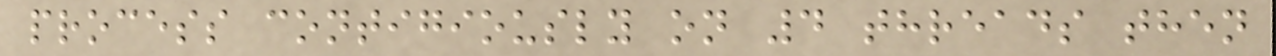process contigiously on 4 threads then
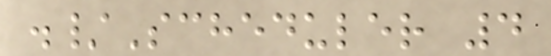./Scheduler 4
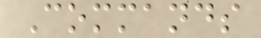Commands
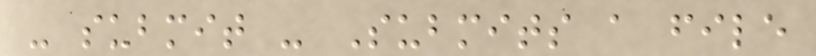- submit - Submits a file
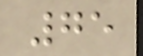75
